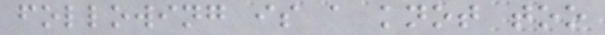following is a knot too
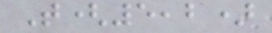T(5,2)
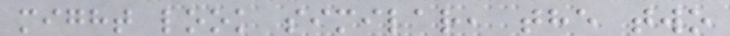might look similar, the two
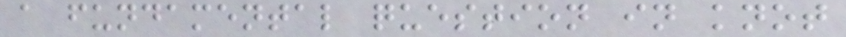a fundamental question in knot
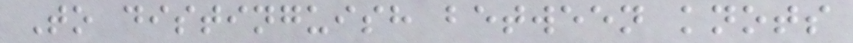To distinguish between knots
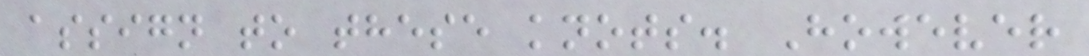assign to these knots. However
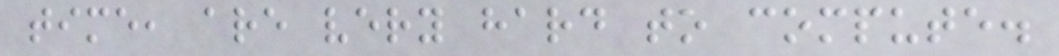time, are very hard to compute.
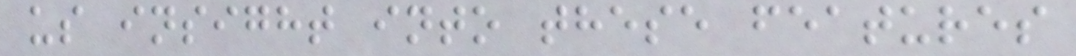us insight into these features
